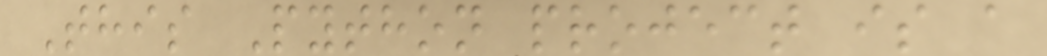This Python project is a
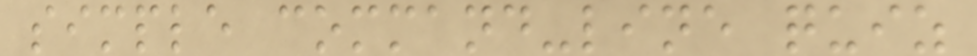simple command-line quiz
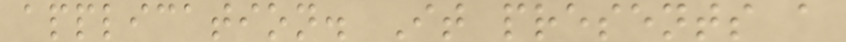application. It presents a
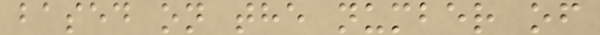based on the number of
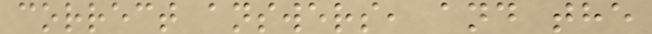correct answers, and the
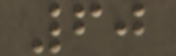60
